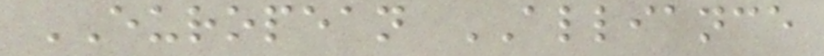EUROPEAN ALLIANCE
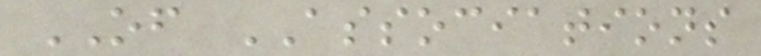OF ASSOCIATIONS
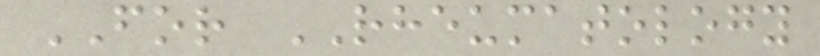FOR RHEUMATOLOGY
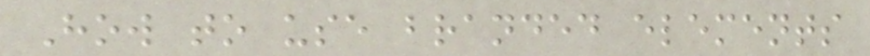How to use branded elements
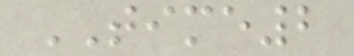TIME2
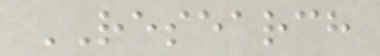RESEARCH
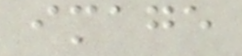image
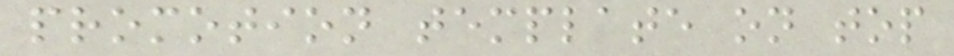promotion template on top
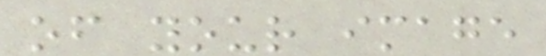of your image
